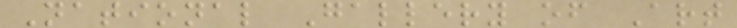National Gallery of Art
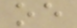oe
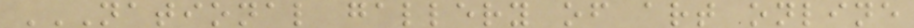NATIONAL GALLERY OF ART ONLINE
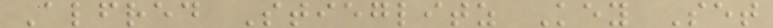Alfred Stieglitz Key Set
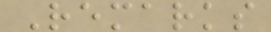Remarks
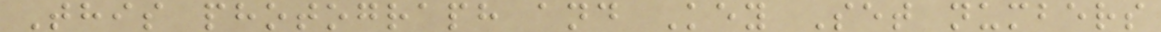This photograph and Key Set numbers
